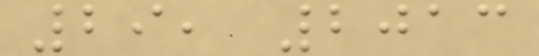29, 2013
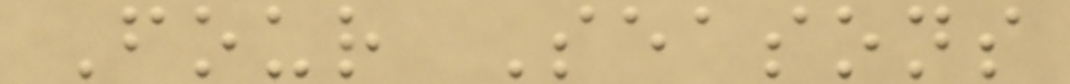Four Seasons
